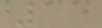15
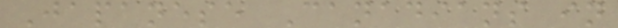Japanese Canadians in
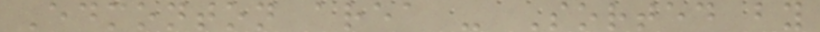Edmonton area - Sorted by
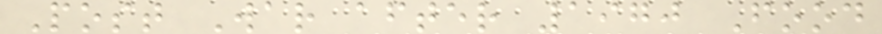Post War after 1970 Food
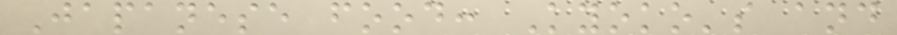Japanese food: Kyoko's and
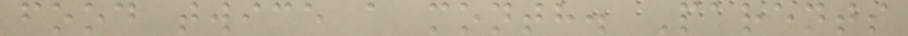food twice a month. Parents
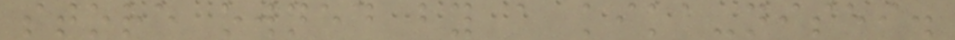store owned by a kika-nisei.
